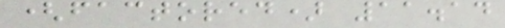(factored) 11.14
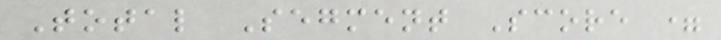Total Segment Score =
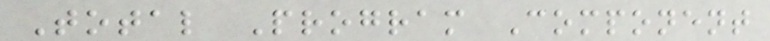Total Program Component
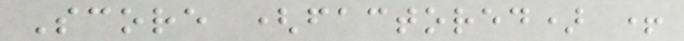Score (factored) +
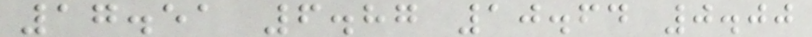17.51 6.87 10.64 0.00
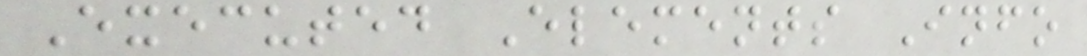Executed Elements Info
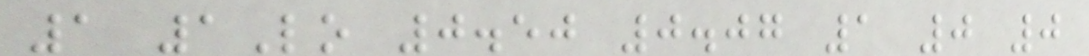1 1Lo 0.50 0.07 1 0 0
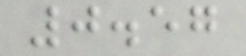0.57
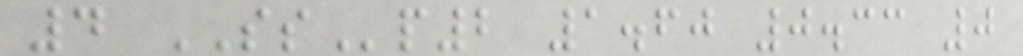4 SSp2 1.60 0.33 0
